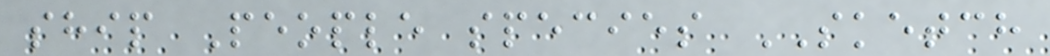ship People species SKETCH
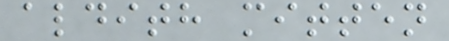aldith mitten
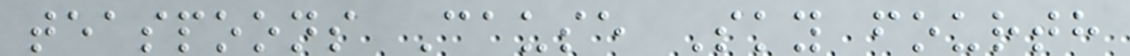teaspoons Cause Sky fourth
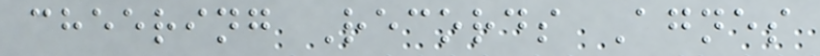cheering Records Agnes
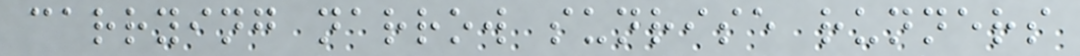carrying narrow sunrise runners
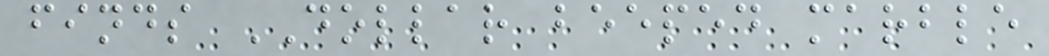finds DOLLAR beeped marble
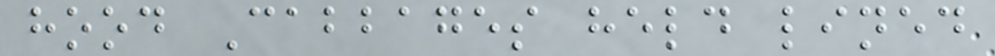hood Cabbages held lined
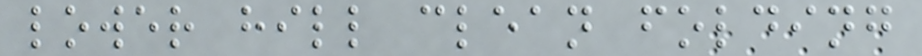lower hill clean folding
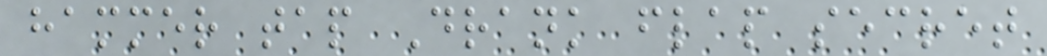hammer tap Drank flap secret
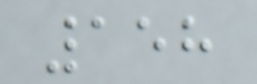158
